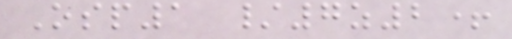Osp1 /7z2+
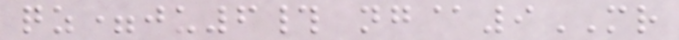qz=ju6# ng@9MR
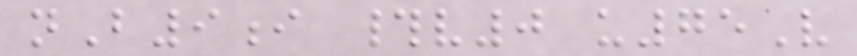nB9i #v0 u75V
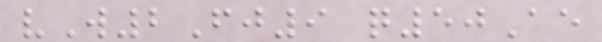vW2Fj9 q50Ae
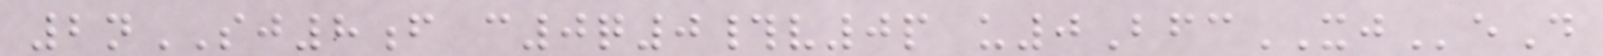2nSJ8f c0q0#v0p u0BfcXJeD
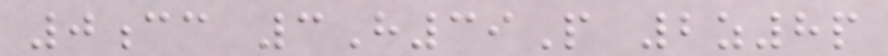0cc 3H39P 2z8p
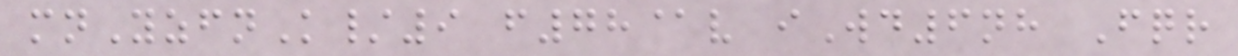mnYzfnK/9 f78@v iWd6nh Fqr
